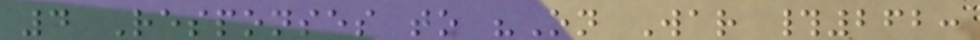4 Responses to "On War #262:
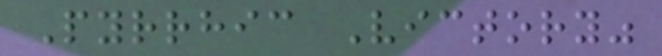Pyrrhic Victory"
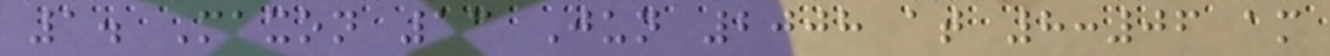1. Maxon 13 Jun 2008 at 8:06 am
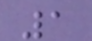1
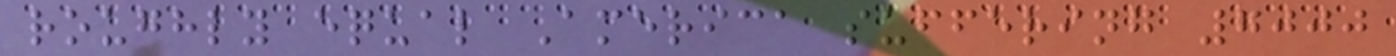roughly equal America suffering 7000
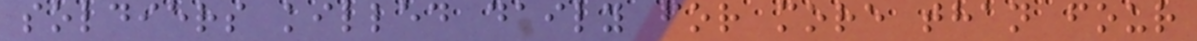soldiers killed daily for more than four
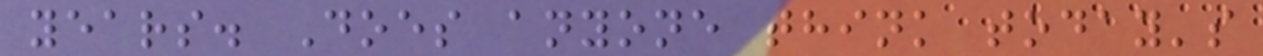years. Does anyone think today's
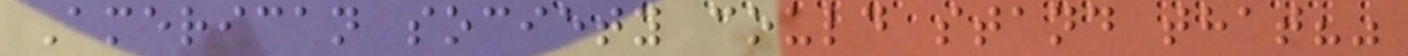American society could stand that?"
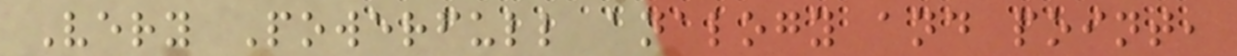Very Powerfull analogy and point,
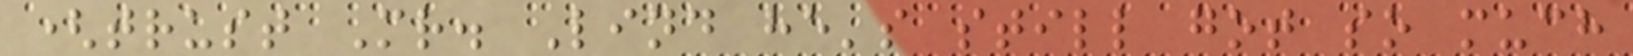(trust Mr. Lind he's still got so much
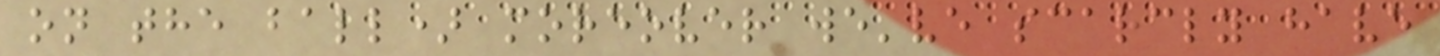on the ball) moreover we've scarcly have
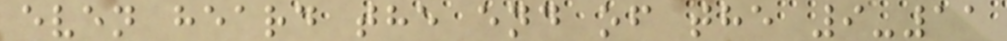even heard the end of the 9-11
